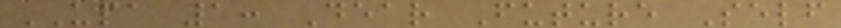UPA 1: Dear Future Self
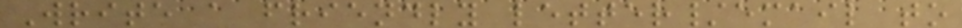Write a friendly letter/email to
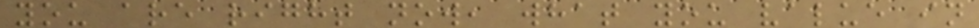you are right now, what you value in
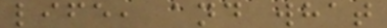life, and what
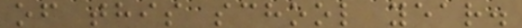of this school year.
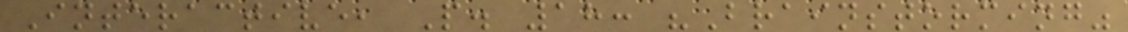Interactive, P. 18: "Brainstorming"
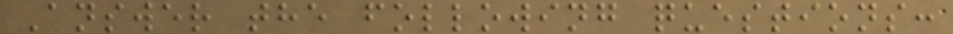Answer the following questions:
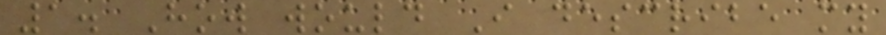1. How would I describe my
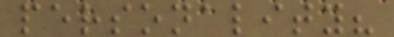personality?
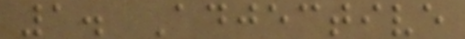1. Adjective
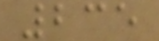235
